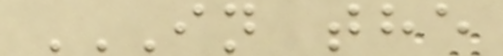IN THE
